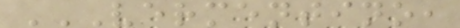VERMENTINO,
